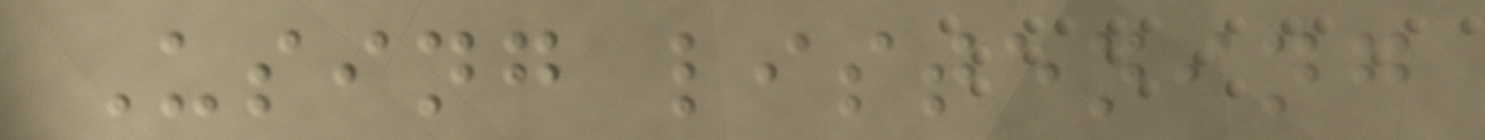Using listening
